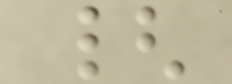{
